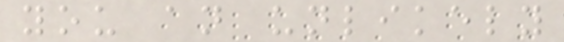you an unlikely
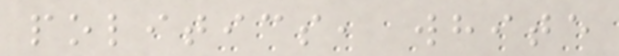politics, white
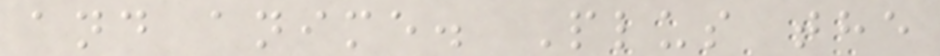and anime. Plus the
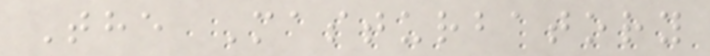The Masturbatory
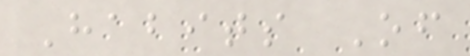Habits Of
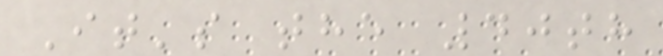It's the 40th
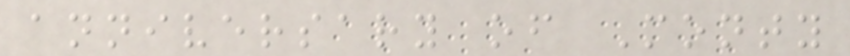anniversary of Monty
